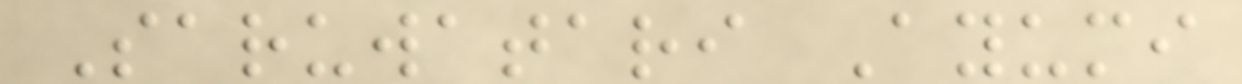Saruwatari Ayumi
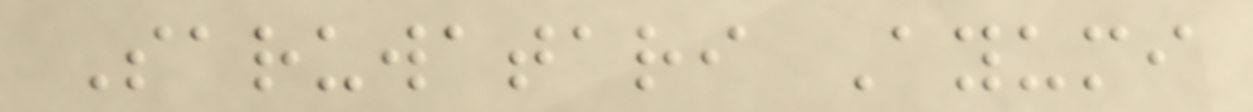Saruwatari Ayumi
